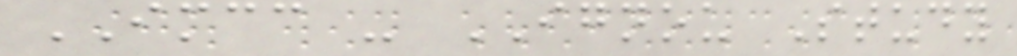IMCC - IGNOU Study
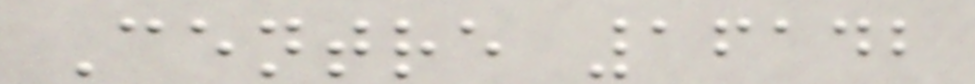Centre 16142
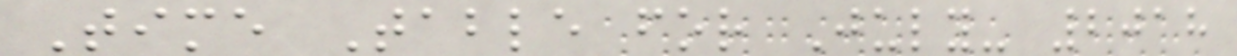Time Table for July- 2018
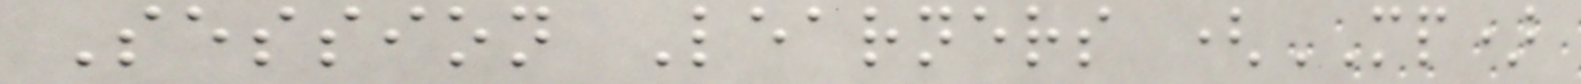Session Learners (MP)
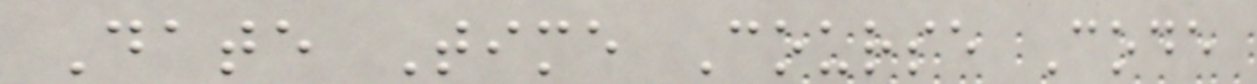Date Time Course Code
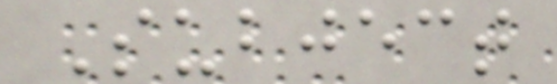Subject
